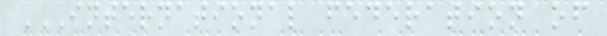INTERNATIONAL FEDERATION OF
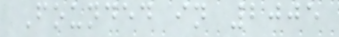Founded in 2005
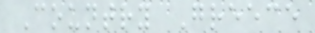Country Greece
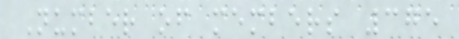Number of members 375
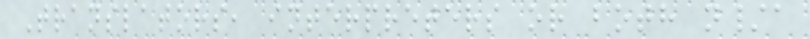Translators, interpreters or both n/a
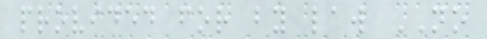provided for by law NO
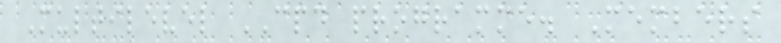Multilevel CPD programme. Members
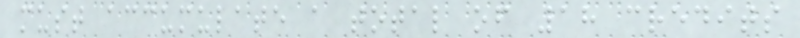must accumulate a total of 18 credits
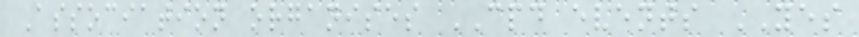Association organises CPD events YES
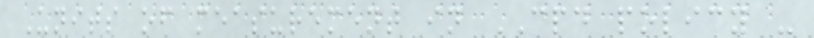Units of measurement in CPD policy -
